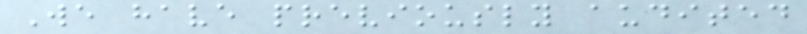We have previously audited
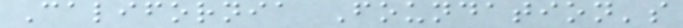California Foundation's
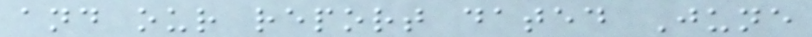and our report dated June
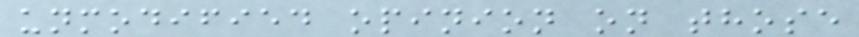unmodified opinion on those
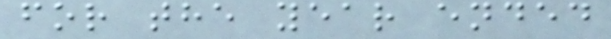for the year ended
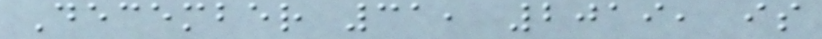December 31, 2019, is
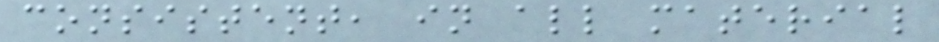consistent, in all material
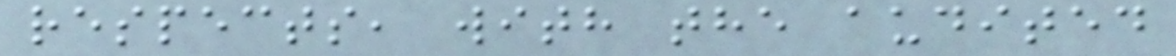respects, with the audited
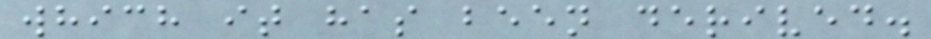which it has been derived.
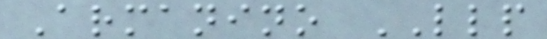Armanino LLP
